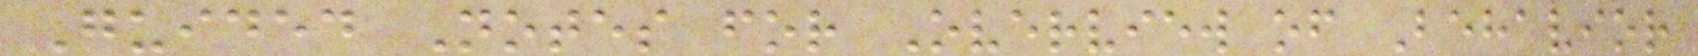Guided Notes for Overview of Behavior
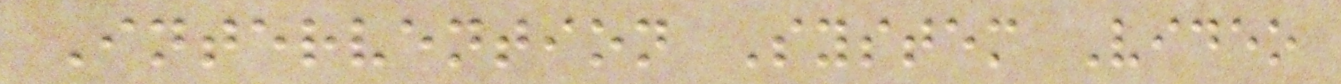Intervention System Video
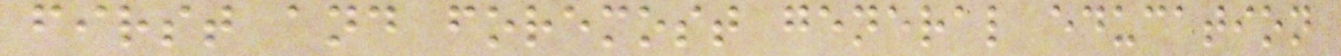first and foremost general education
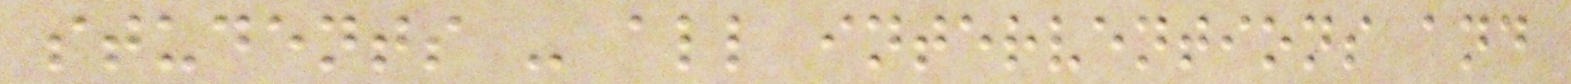students - all interventions and
